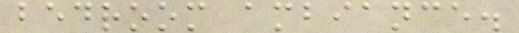bedroom ambiance.
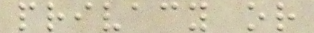privacy or
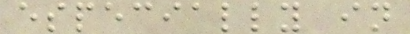especially in
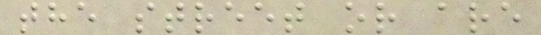the street or are
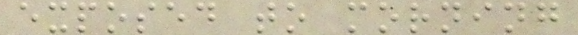exposed to morning
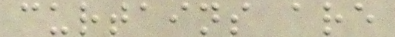curtains are
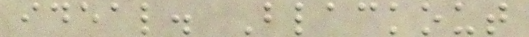ideal. Blackout
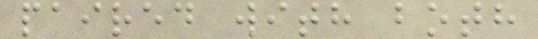paired with both
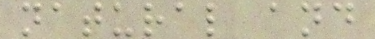natural and
